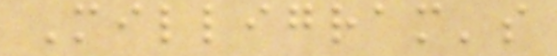Milligram's
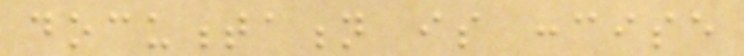documentation is concise
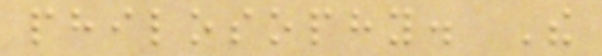philosophy. The
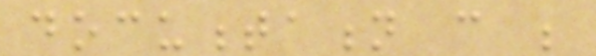documentation can be
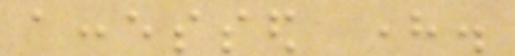accessed here.
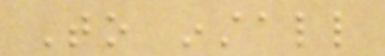To install
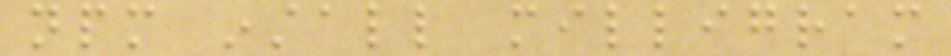npm install milligram
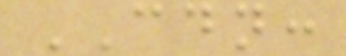CDN:
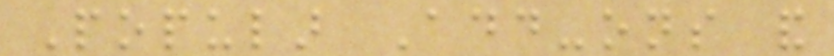Popular Add-ons and
